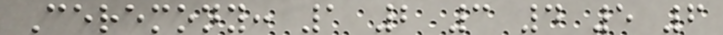Ceremony: 1 2 3 4 5 6
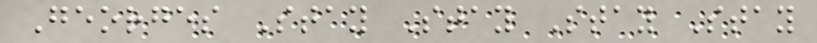Georges Stay Stay Stay Stay
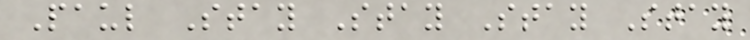Paul Stay Stay Stay Stay
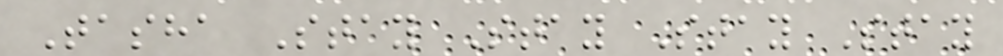Tasha Stay Stay Stay Stay
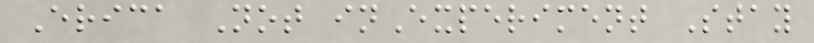Erica Not inExperiment Stay
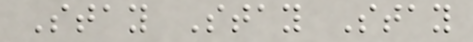Stay Stay Stay
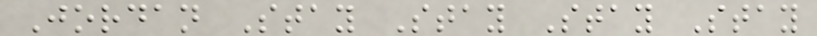Jordan Stay Stay Stay Stay
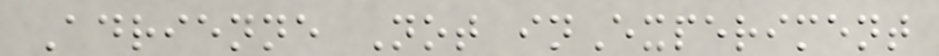Adrienne Not inExperiment
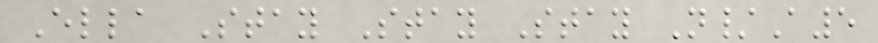Ella Stay Stay Stay N/A5
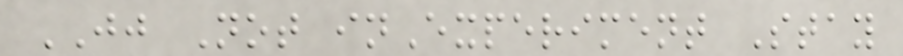JJ Not inExperiment Stay
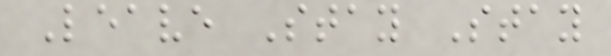Leave Stay Stay
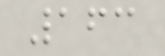163
